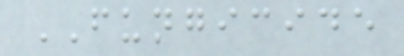FUNGICIDE
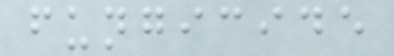fungicide
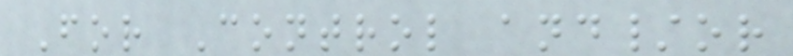For Control and/or
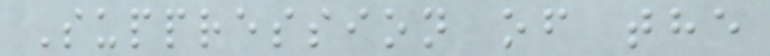Suppression of the
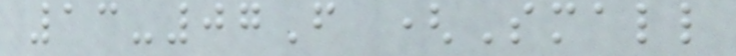13-07F (Small
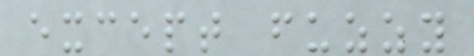except fuzzy
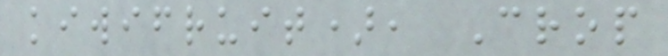kiwifruit), Crop
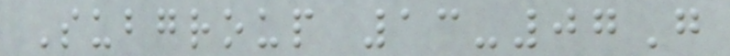Subgroup 13-07G
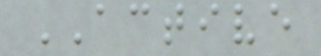ACTIVE
